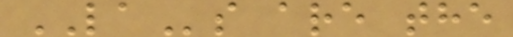LAs are the
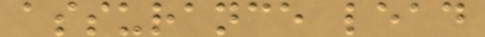assurance lead
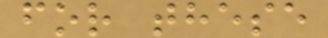for these
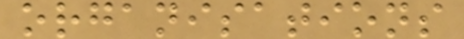organisations
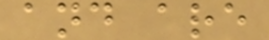and are
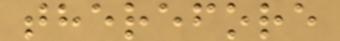therefore
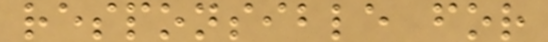responsible for
